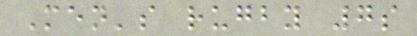Men's rugby 7s
